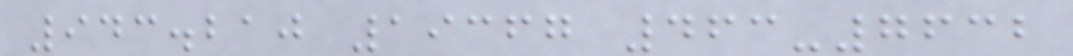943.210 19367 463-7632
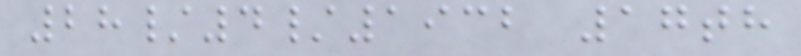28/4/1932 17th
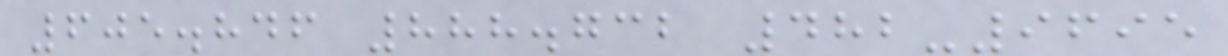605.846 888.732 482-9695
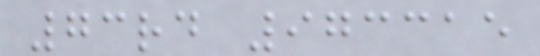73rd 973315
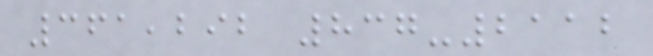361,292 837-2112
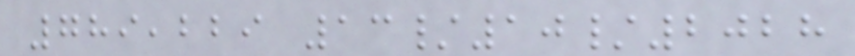789,229 13/10/2028
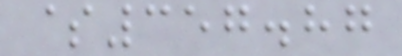$357.87
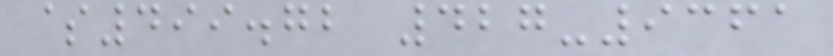$499.72 427-9361
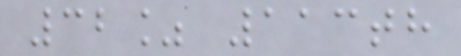32% 113th
